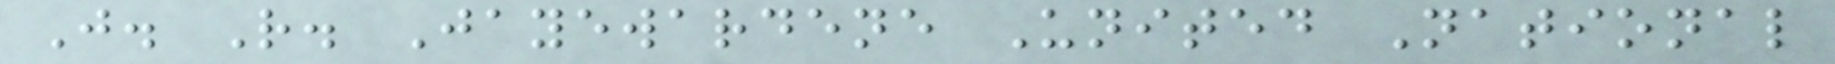J. R. Jayewardene United National
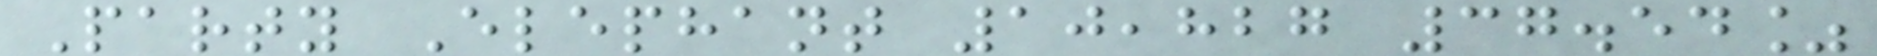Party Elephant 10,827 37.54%
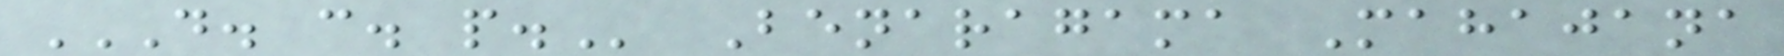D. C. P. Benaragama Mahajana
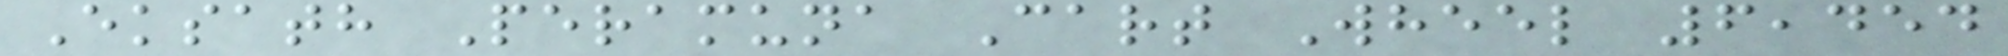Eksath Peramuna Cart Wheel 6,454
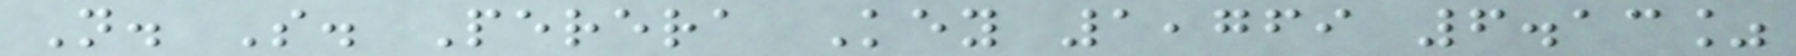N. S. Perera Key 1,769 6.13%
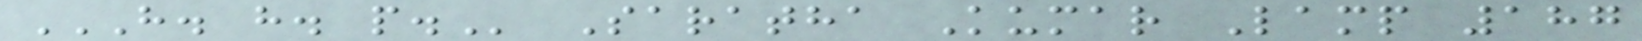H. H. P. Saratha Kumar Lamp 187
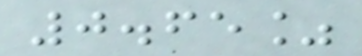0.65%
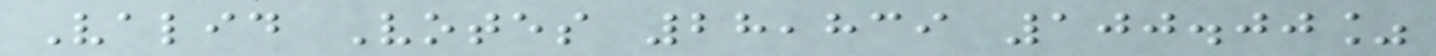Valid Votes 28,839 100.00%
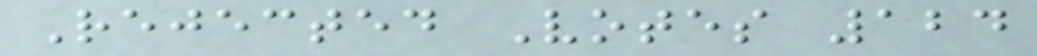Rejected Votes 124
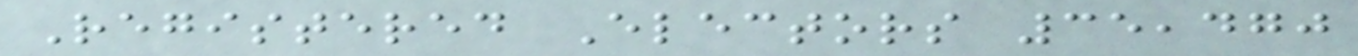Registered Electors 35,470
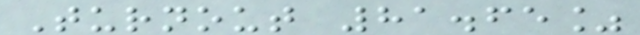Turnout 81.65%
